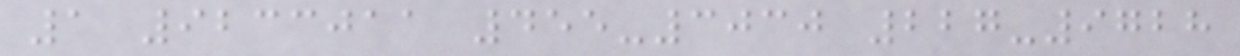1 9233011 455-3030 227-9728
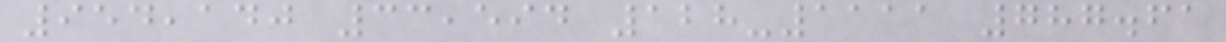954,140 33,594 128-1111 787.61
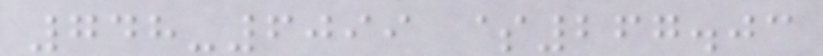748-6099 $267.03
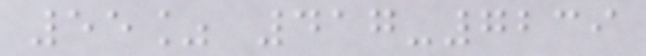55% 417-7239
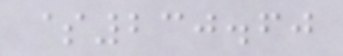$230.60
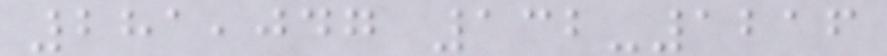281,047 132-1216
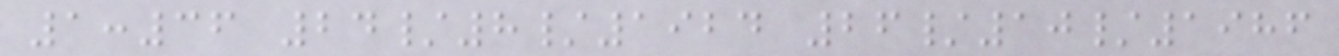1:36 24/8/1924 26/10/1986
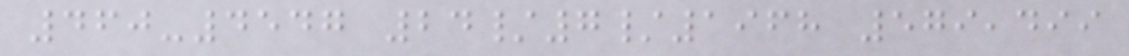460-4547 24/7/1968 579,499
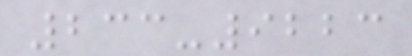233-9223
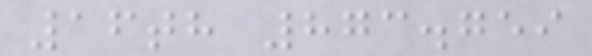16th 873.759
